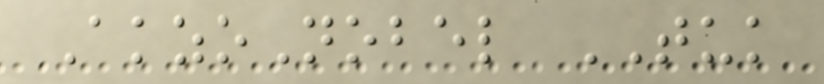AkzoNobel TUK
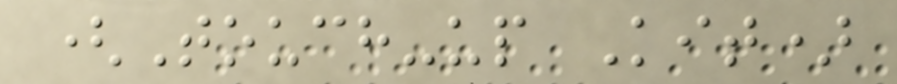(Touch-up Kit)
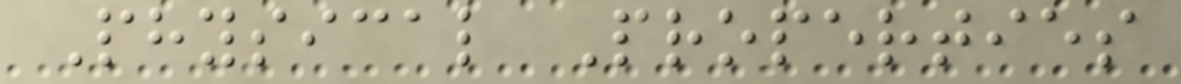Physical Properties
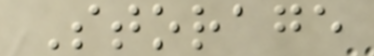Storage
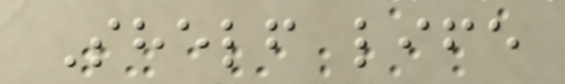Shelf life
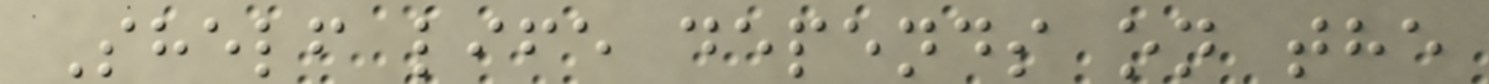Shelf life depends on the
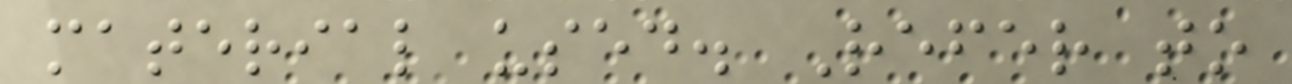material used. Refer to
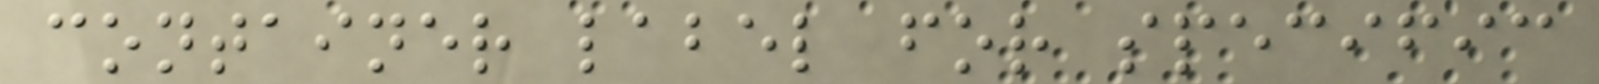container label for specific
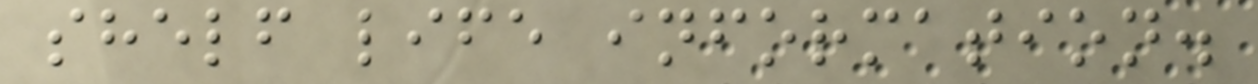shelf life information.
